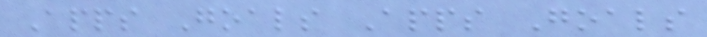Apps Goals Apps Goals
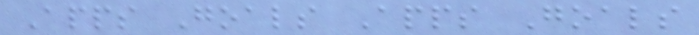Apps Goals Apps Goals
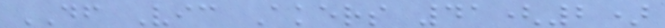DF Vic Akers 41(2)
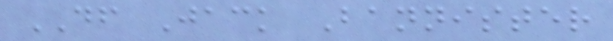DF Jack Bannister
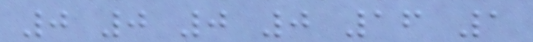0 0 0 0 16 1
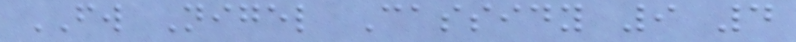FW Nigel Cassidy 9 4
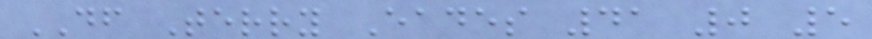DF Terry Eades 41 0 5
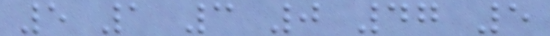5 1 3 0 47 5
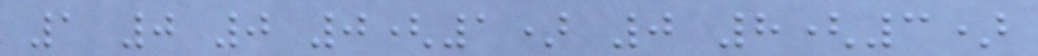1 0 0 0(1) 0 8(3)
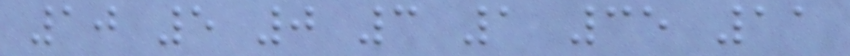10 5 0 3 1 35 11
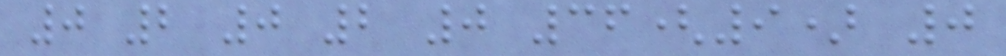0 2 0 2 0 36(9) 0
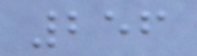256
